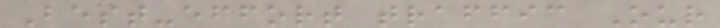Best-effort traffic Our
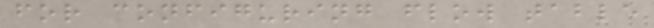for configuring flow table
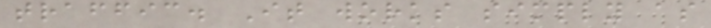traffic. It works simply as
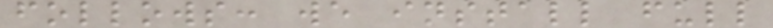follows: we install full
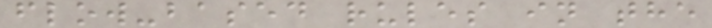flow-based rules in the
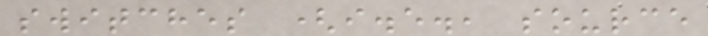switches (i.e., source
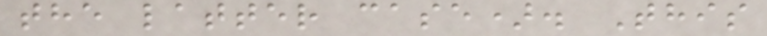the latter case). This
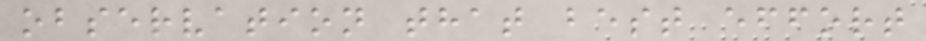observation that best effort
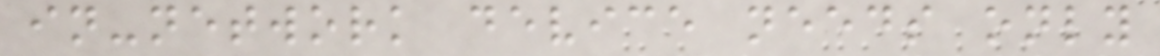in-network device needs only
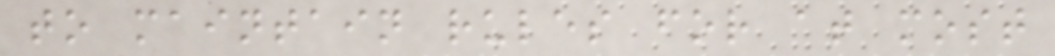to maintain rules for at most
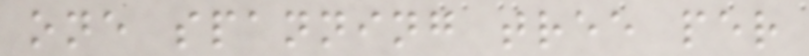one spanning tree per
